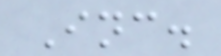Inc.
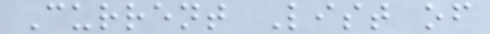Current List of
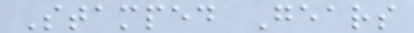Stamped Gears
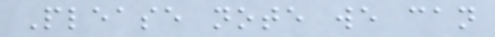Please note we can
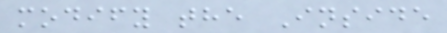modify the Inside
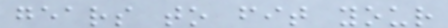gears to fit your
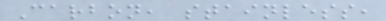Carbon, stainless,
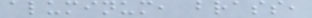aluminum, brass,
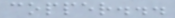copper...
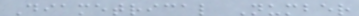Diametrical Number
